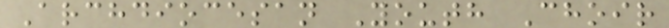Archdiocesan Youth Choir
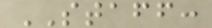STAFF:
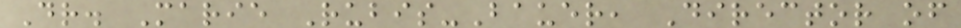Dr. Marie Rubis-Bauer, Director of
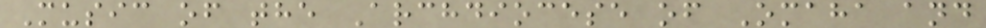Music of the Archdiocese of Omaha and
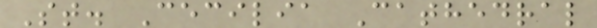St. Cecilia Cathedral
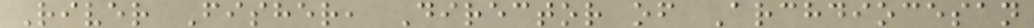River Fisher, Director of Archdiocesan
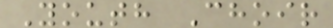Youth Choir
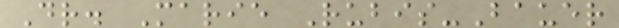Dr. Marie Rubis-Bauer
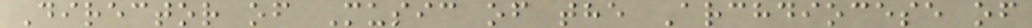Director of Music of the Archdiocese of
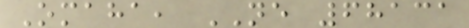Omaha, NE 68131
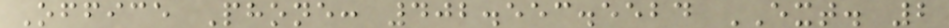Office Phone: 402.553.5524 EXT. 2
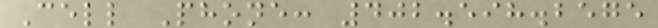Cell Phone: 402.598.2575
